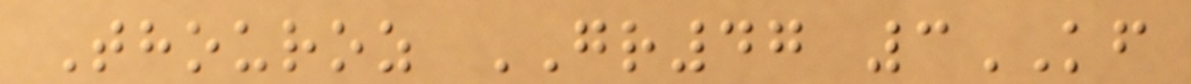Thouroz GR47 3KF
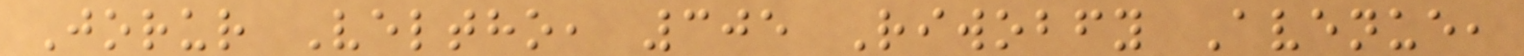Jorur Veltho, 305 Riwobfy Avenue,
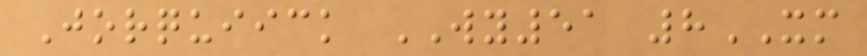Jorquiick WY51 8XM
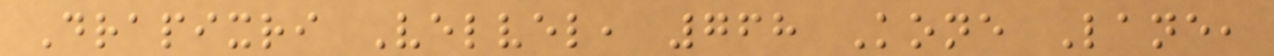Drapixri Velvel, 768 Kone Lane,
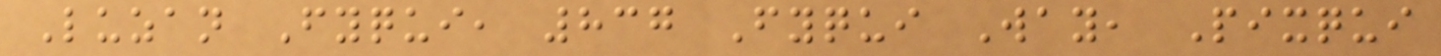Luzan Fyqui, 837 Fyqui Way, Pixqui
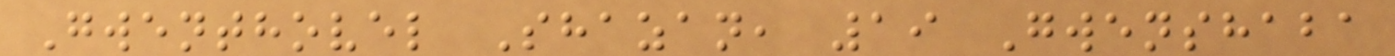Gwenthovel Shazan, 19 Gwenshaba
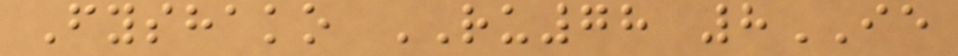Fyshako RU78 8IE
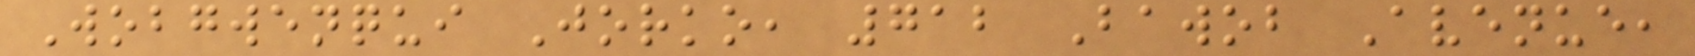Wobgwenqui Jorko, 712 Bawob Avenue,
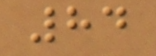84
